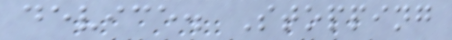device. Stopping
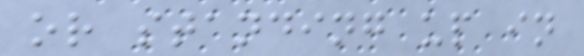or standing up in
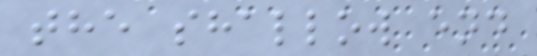the shallow end
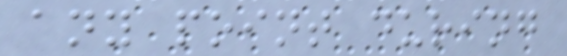any point during
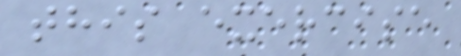this exercise
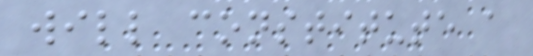will constitute a
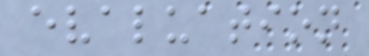evaluation
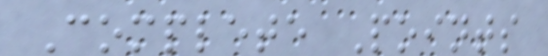Complete Points
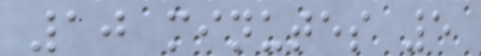10 minutes 5
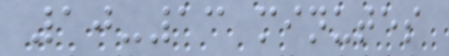10-13 minutes
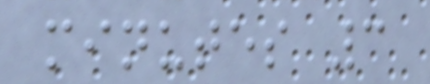minutes 3
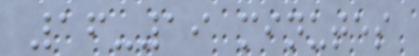16-19 minutes
